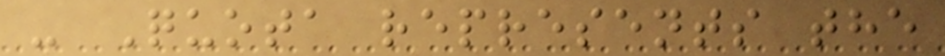- Quota represents the
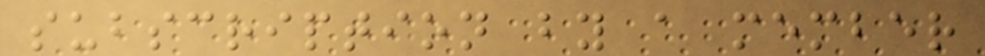subscription by a member
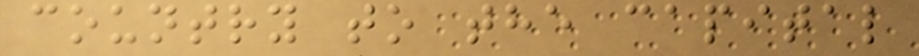country to the capital
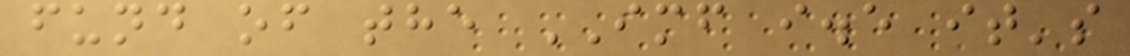fund of the IMF i.e it's
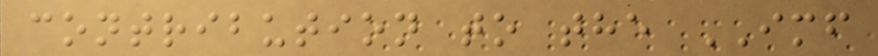contribution to the IMF
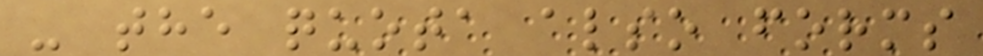- the quota also forms
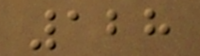128
